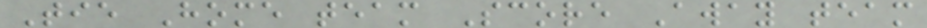Tie Home team Score Away team
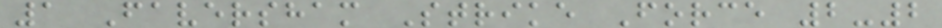1 Faversham Strike Force 2-2
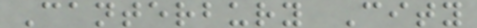Canterbury City
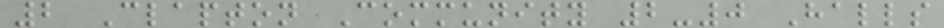2 Clapton Community 2-0 Halls
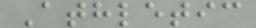Athletic
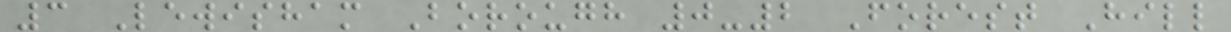3 Lewisham Borough 0-2 Forest Hill
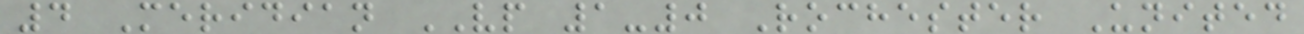4 Meridian VP 1-0 Rochester United
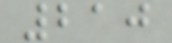210
